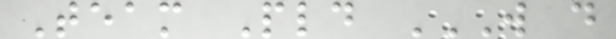Team Pld W D
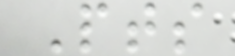Pts
